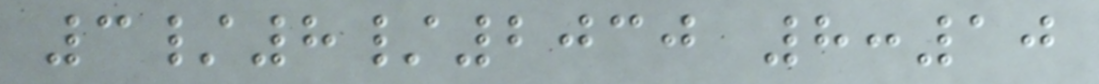3/8/2030 8:10
